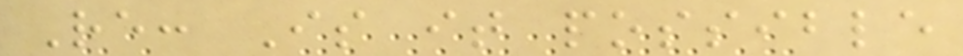Re: Is it possible
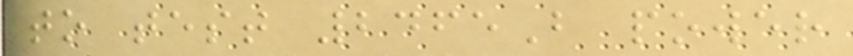to test 2465B power
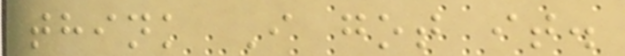think I got it.
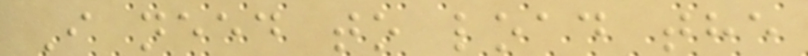I need to load the
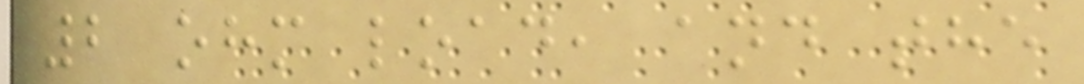2 ohm load, and the
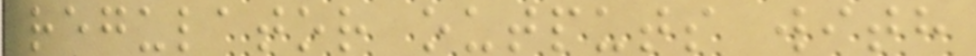regulator outputs with
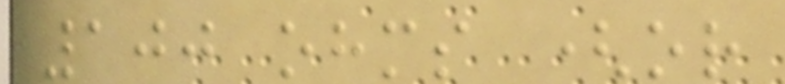100 ohms (or
